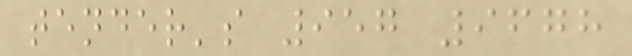tender's 957 9678
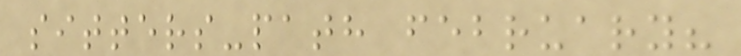sitters-path february?
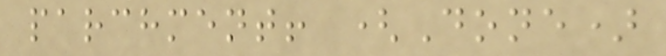parchment! (Done)
